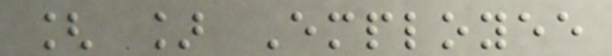[ ] Employee
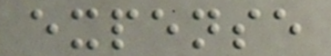expense
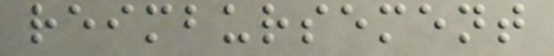reimbursement
